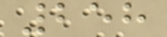258
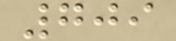709
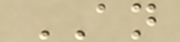AN
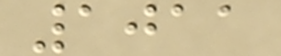1011
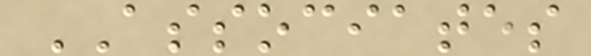ASSOCIATES
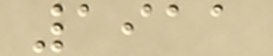1911
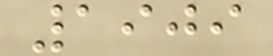1909
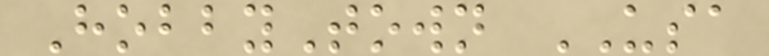HobbyTown USA
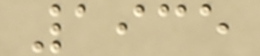1935
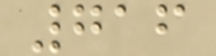716
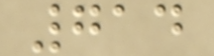714
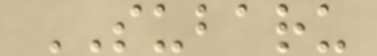SUBARU
